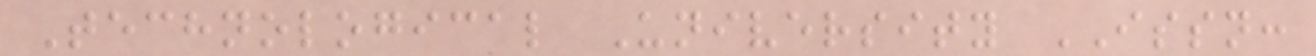Technological University ISSN:
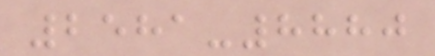2581-8880
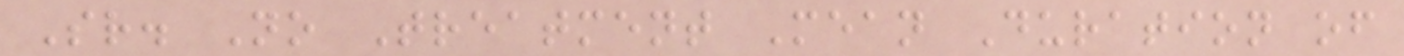Sr. No Treatment Mean Duration of
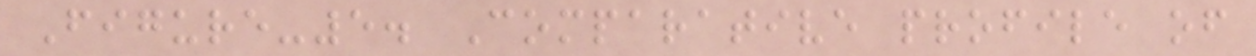Figure-5. Comparative profile of
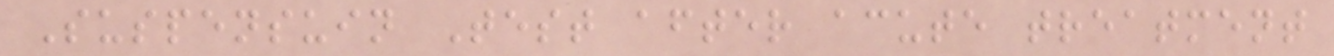Suspensuin Test after acute treatment
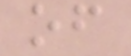of
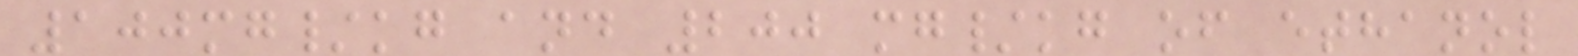100mg/kg and 200 mg/kg of ethanol
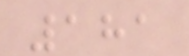181
